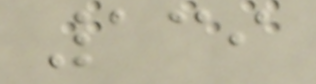139
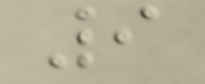9
